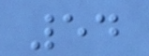54
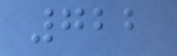722
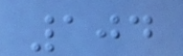104
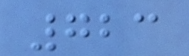723
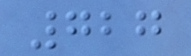727
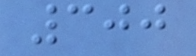300
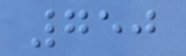750
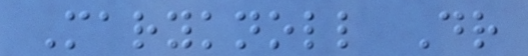Maryknoll Dr
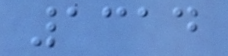1314
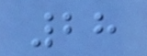28
